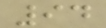94
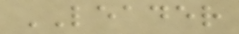LEADER
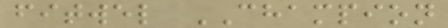fitwel CHAMPION
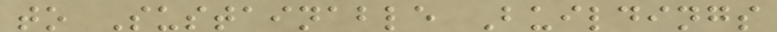to Sustainable Buildings
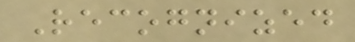Recognized
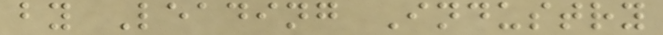by Leading Industry
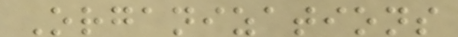Organizations
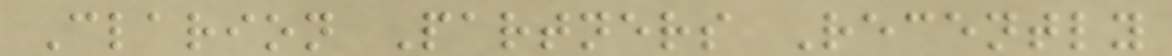Clarion Partners Recently
